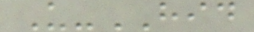U-HID
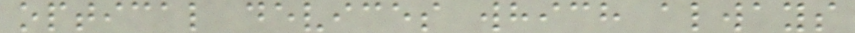optical devices which always
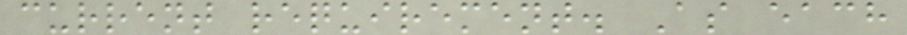current requirement. As each
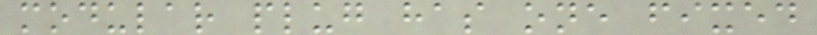modular plug has one fixed
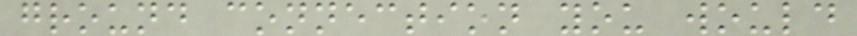ground connection you would
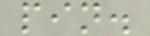pin.
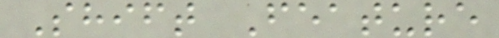Shift Feature
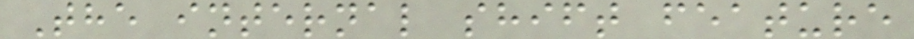The internal shift feature
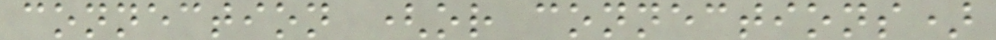connection (or connections)
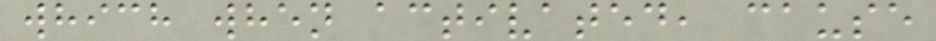which when activated, cause
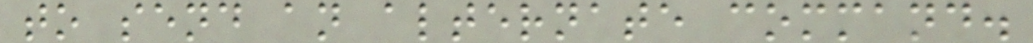to send an alternate command.
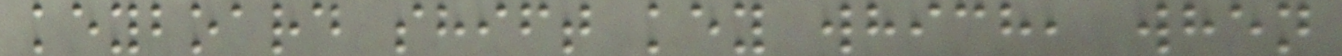keyboard shift key which, when
